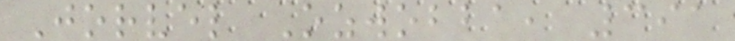Jorvel Ozwobba, 391
